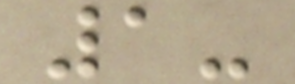1-
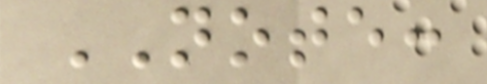NOTE:
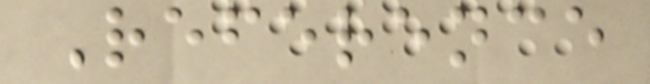Reference
